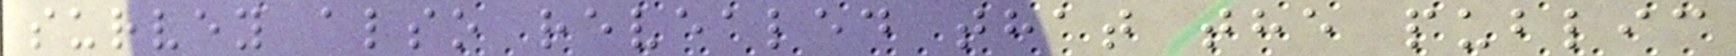survey also revealed that the public
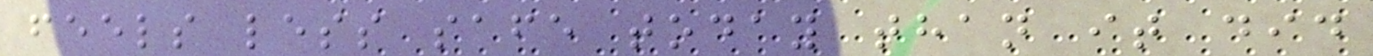feels less safe today than it did
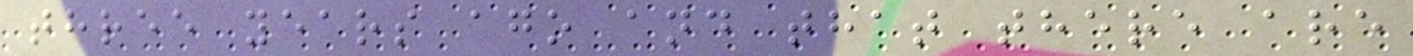three years ago and that there are
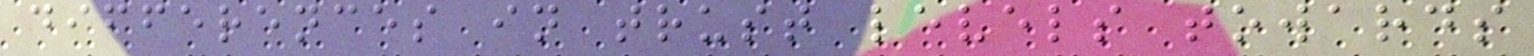differences in trust levels towards
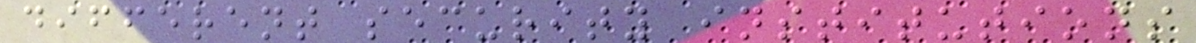different security institutions
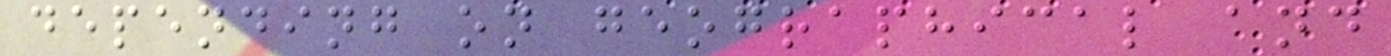depending on geographical and
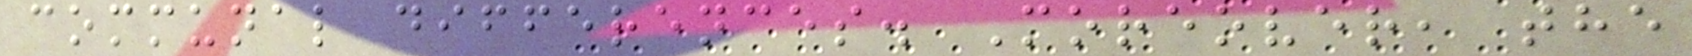communal differences. Moreover, the
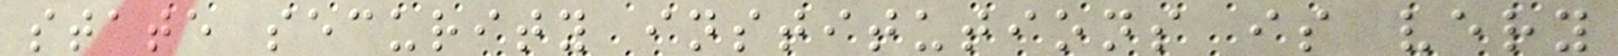state security institutions is very
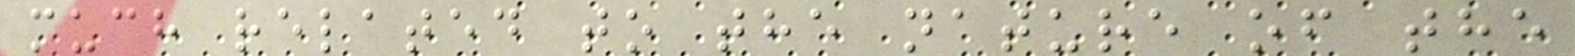much related to the nature of the
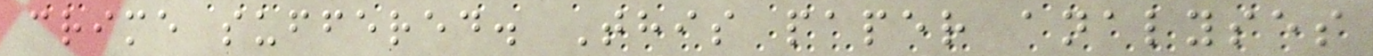crime suffered. This paper analyses
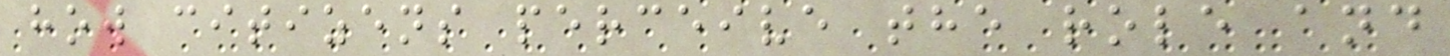how citizens perceive the role and
